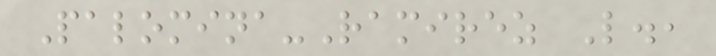Palomina-Ramirez L.,
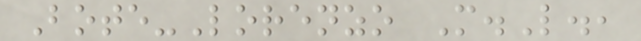Bote-Lorenzo M.L.,
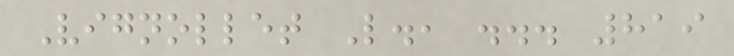Vignollet L., ... 819
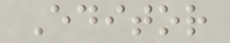Editor
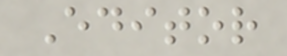Editor
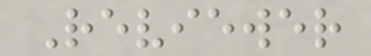Reviewer
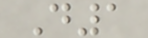D1
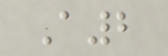A2
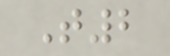T2
